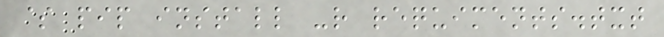$ pip install -r requiments.txt
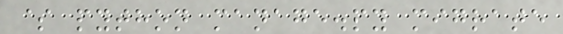$ python manage.py migrate
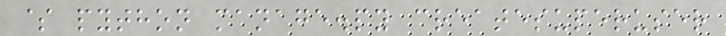$ python manage.py createsuperuser
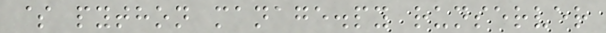$ python manage.py runserver
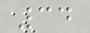34
